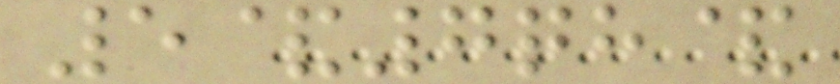5&7qh&
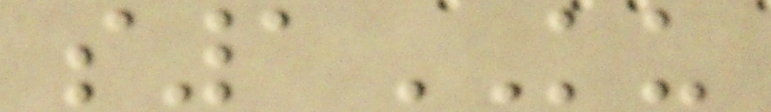s1KU
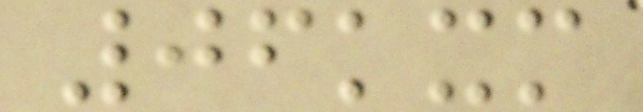06kxm
